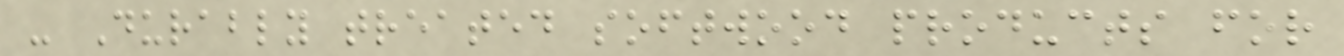- Durably treated softwood products for
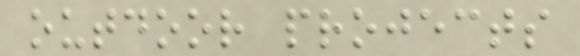outdoor projects
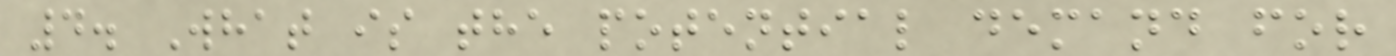4. What is the potential demand for
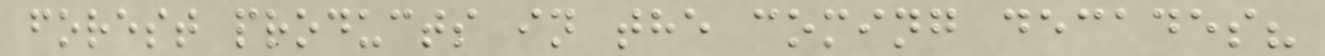forest products in the coming decades?
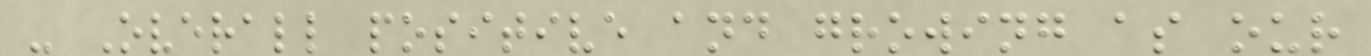- Overall positive and growing as our
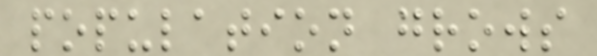population grows
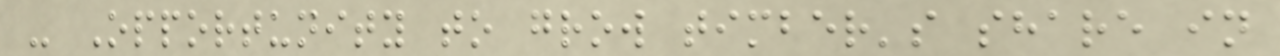- Opportunity to grow timber's share in
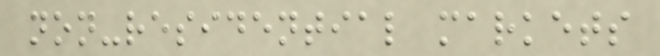non-residential markets
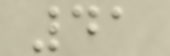41
